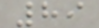89
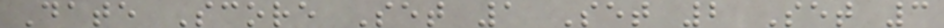Date Score Set 1 Set 2 Set 3
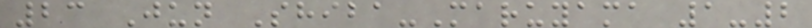23 Jun Shiba-Maruyama 1-2
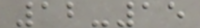12-15
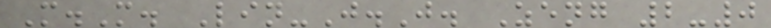M.M. Lin-J.J. Zeng 2-0
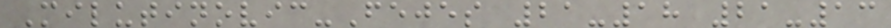Milutinovic-Fejes 21-18 21-13
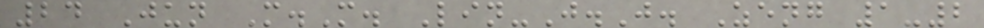24 Jun M.M. Lin-J.J. Zeng 1-2
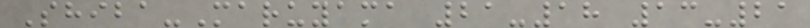Shiba-Maruyama 21-18 13-21
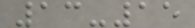13-15
